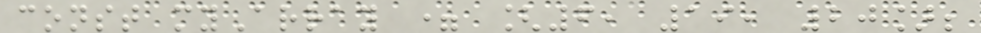const myArray = [6, 19, 20];
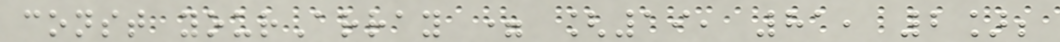const yourArray = [19, 81, 2];
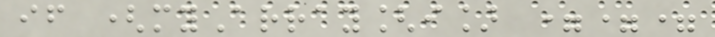if (myArray[i] ===
